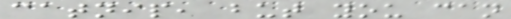catnip, but you can
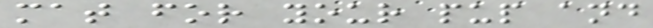mat for your pup and
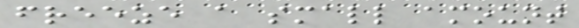freeze a small amount
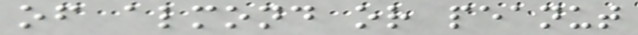of almond or peanut
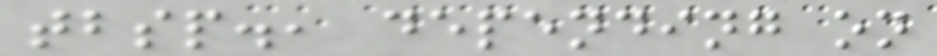tbsp., depending on
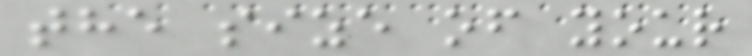the size of your
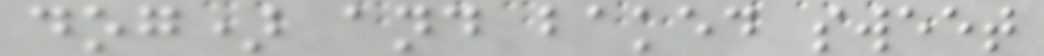dog) and baked sweet
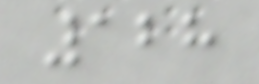128
